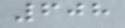608
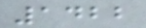1422
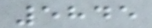5845
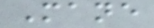Mane
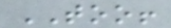TOO!
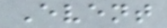Event
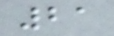21
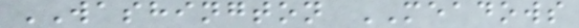WASHINGTON MEADOWS
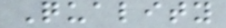Quality
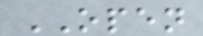OPEN
